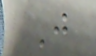J
